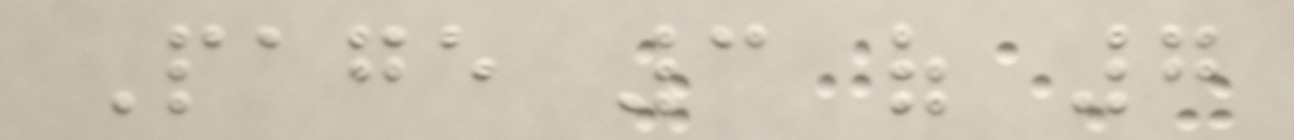Page 3 of 7
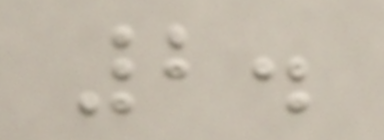2.
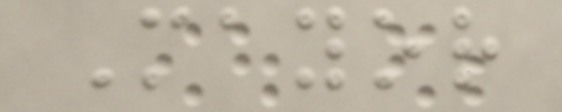Mayor
